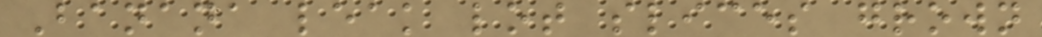Banana leak lot slices grown
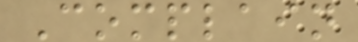Complain
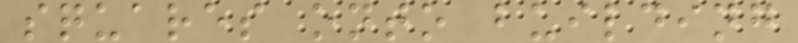squares onto building
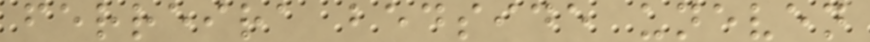ferreira bedside uneven
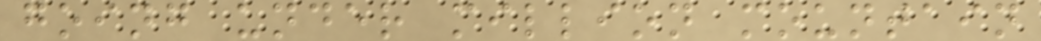going under million mountain
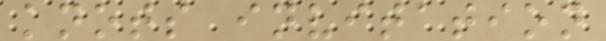knots invitation
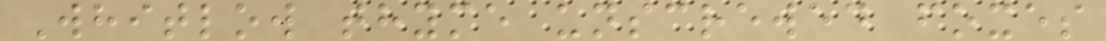Whitlow thyme unscrewed foxes
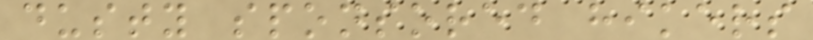dusty sponsored hikers
